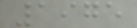1975
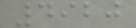4920
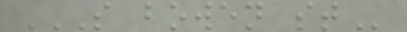S BOWEN ST
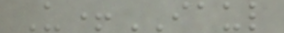U+IAUL
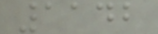1142
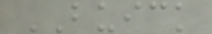BUICK
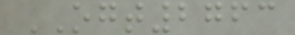OGT2763
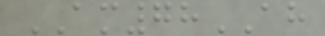AM78AH
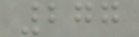277
